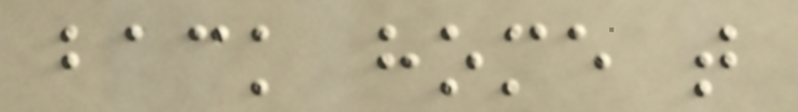back home that
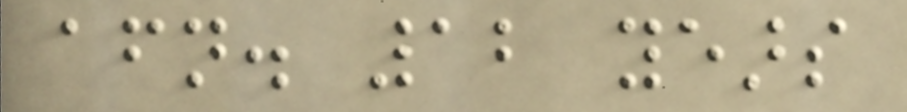afternoon. 12 years
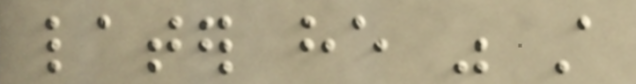later he was still
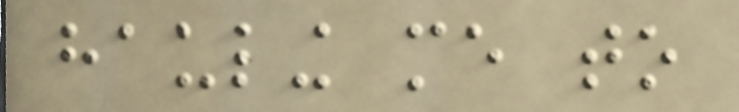hauling me to
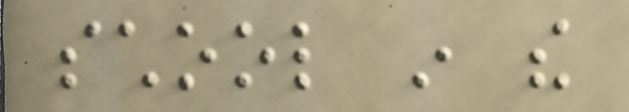school in the
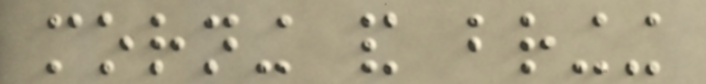morning and bringing
